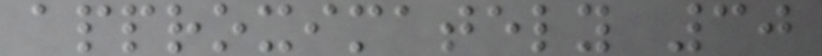approximately 30
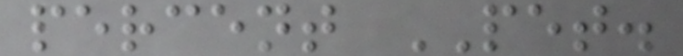percent PET.
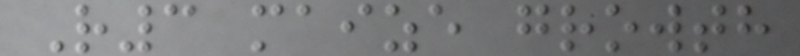R3 maize growth
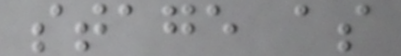stage as
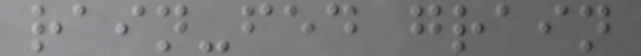rain-fed grain
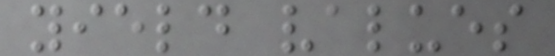yield values
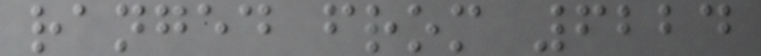ranged from 6224
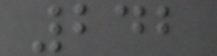242
